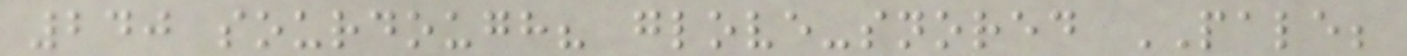240 sourdough? glove-snored PALE;
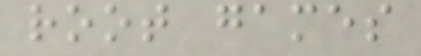root games
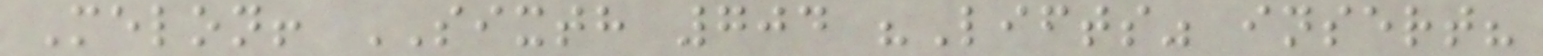Melon! SIXTH 704 "Lifts" insert?
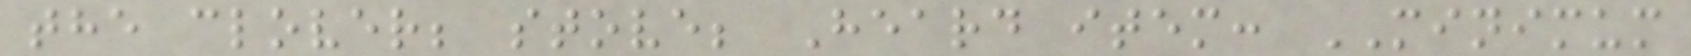the clover; stove; Heard item: MINIMUM
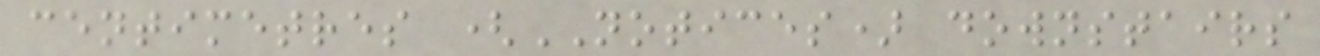centimetres (NOTICES) downstairs
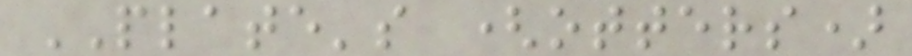PLATE's (otters)
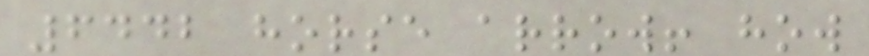6442 horse arrow! how
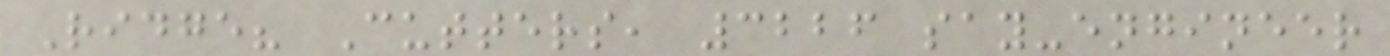Ridge? Cutters, 3226 say-engineer
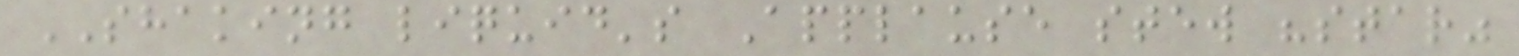SHAKING liquid's Applause stew "star"
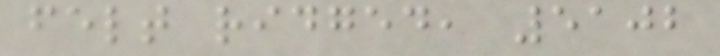felt ridged, 5102
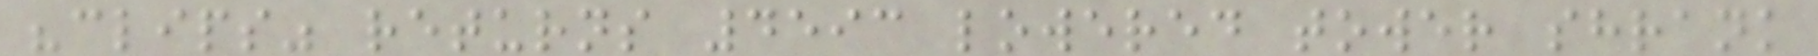"clips" returns 4593 lowered tower shrank
